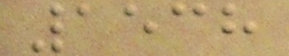1538
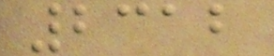2312
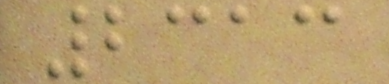2313
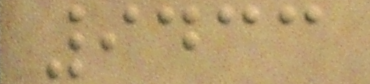9433
